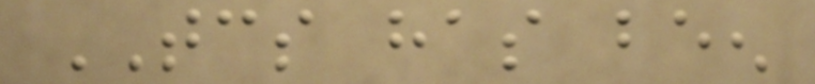TCS has been
